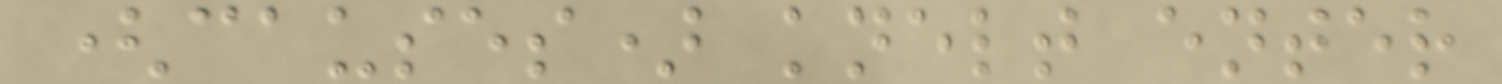(causes) knelt enter
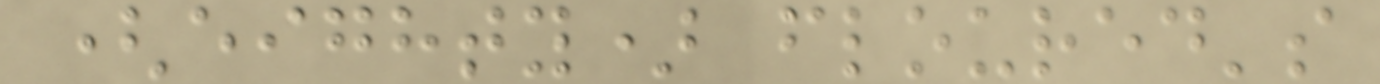(eighty) floured's
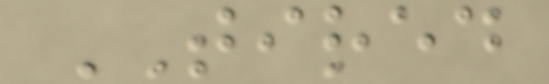TIRED
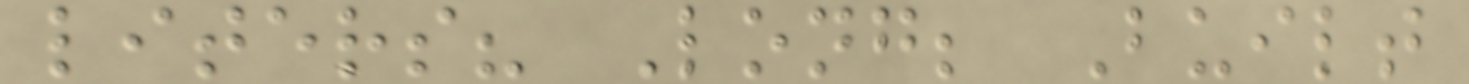liters? Long; Built
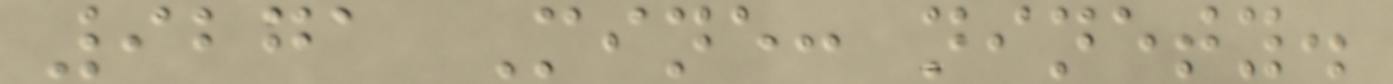9271 Mine: ninety.
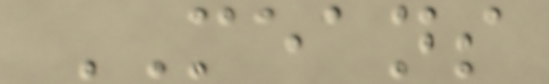MEANS
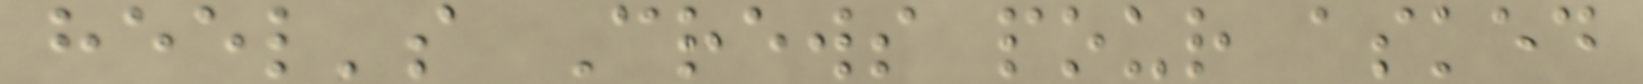heel's Crews pour asked
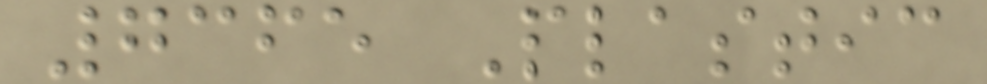7365 Plastic
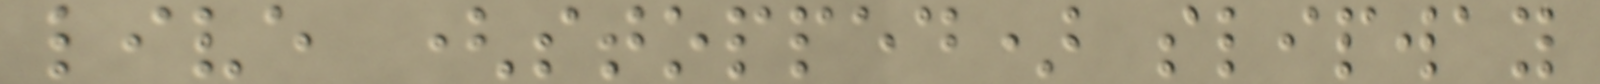live (stopped) slipway
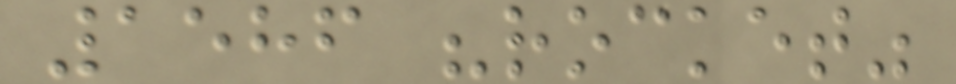1586 "rocket"
